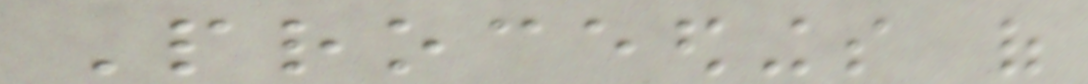Proceedings of
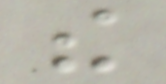the
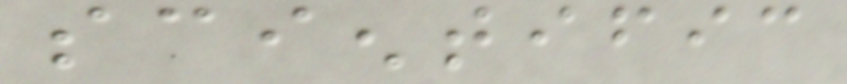scientific
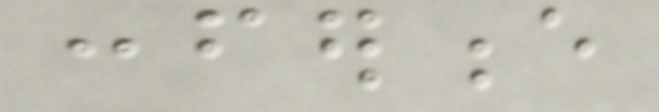conference
